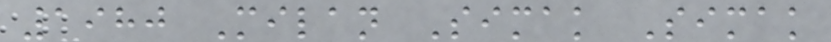1980 Milan Simak Simak
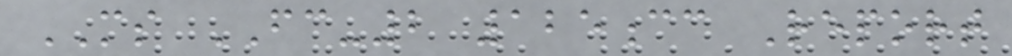MS FC-2 125cc Report
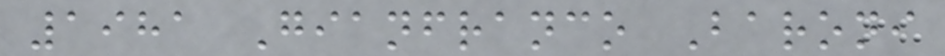1981 Gianfranco Baroni
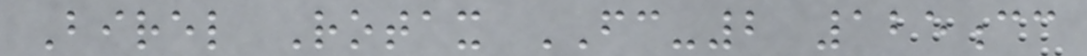Birel Rotax FC-2 125cc
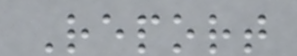Report
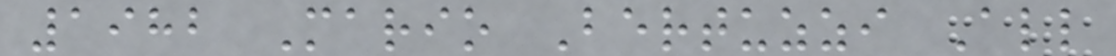1982 Mario Bertuzzi All
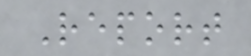Report
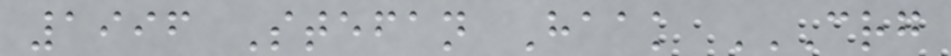1996 Stefan Haak CRG
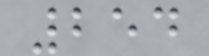254
